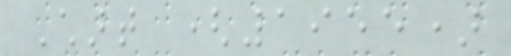Chart (1955)
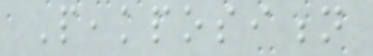Peakposition
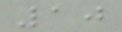10
